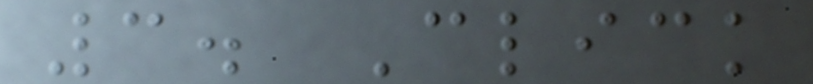3. Click
